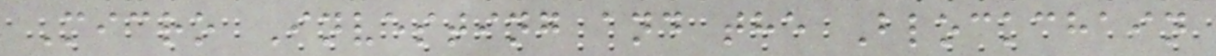Micro Investing and the Blockchain
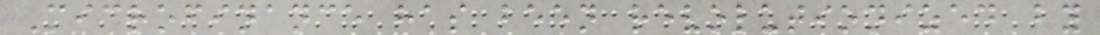Microfinance has been revolutionized by
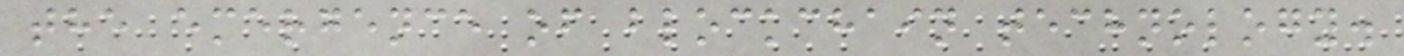the emergence of blockchain technology.
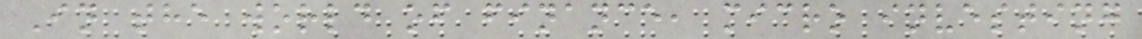In the world of finance, micro investing
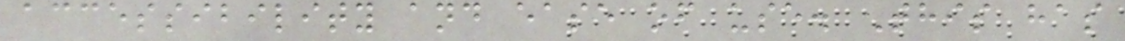accessibility and ease of use. This has
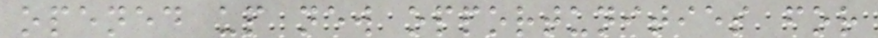opened up new opportunities for
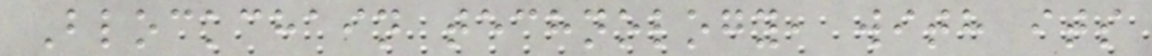Blockchain technology, with its
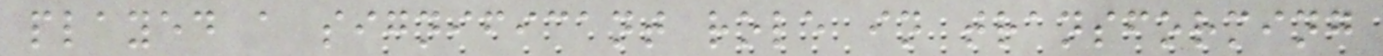played a significant role in transforming
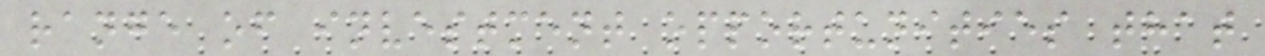range of investment opportunities that
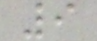9
